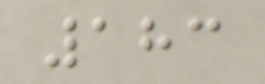183
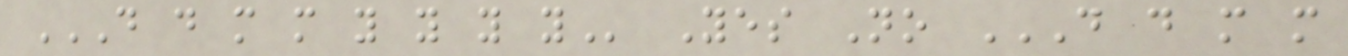D D M M Y Y Y Y Yes No D D M M
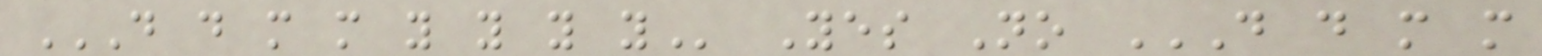D D M M Y Y Y Y Yes No D D M M
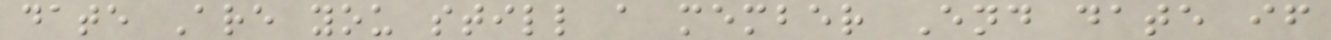date Are you still a member End date if
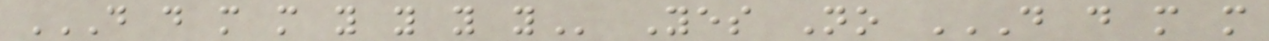D D M M Y Y Y Y Yes No D D M M
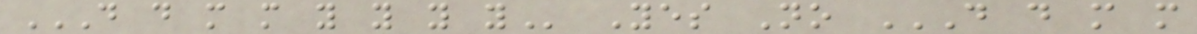D D M M Y Y Y Y Yes No D D M M
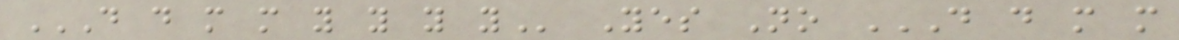D D M M Y Y Y Y Yes No D D M M
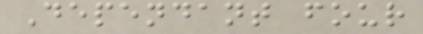Dependant four
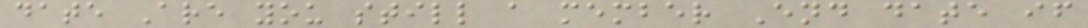date Are you still a member End date if
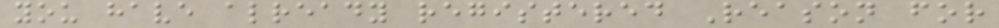you have already registered Reason for
